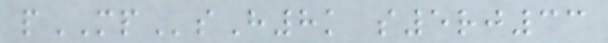pMPsH8k s5rj33
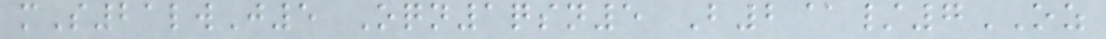mS21lwJ5 Oqn1qsn5 B2@/7OZ
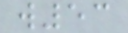w53
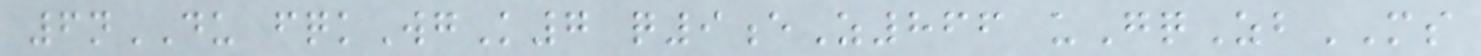6nDU fqkWgK7 q9eZ866 uGqZbMS
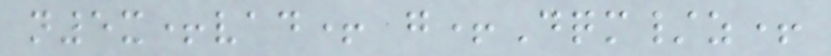n5x+vad+ g+Dqm/z+
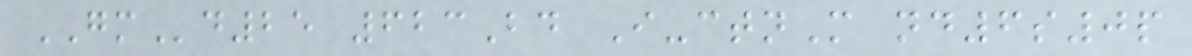GMd25 623Bd I-ctnM nd6s0p
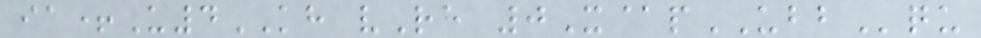ia+U4KH vRe 0X@pUBBqu
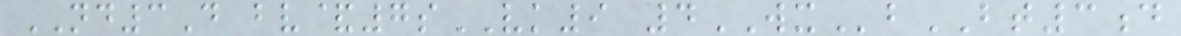ND3D bv&7sVK9 4WXbBT3d
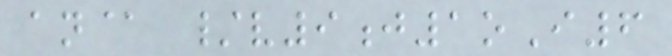an@ /v9j1oI6
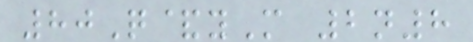80Q&yM 2n8
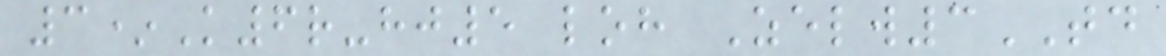3*K6r-hj5 loh Zelw3TD
